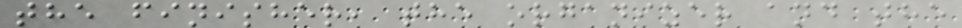the finisher, the organizer and the
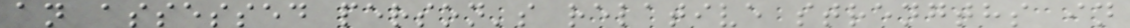an assessed person's relative strengths in
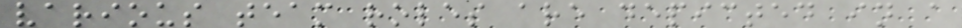various team roles are depicted in a
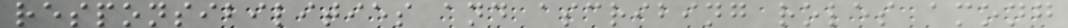responsibilities and ascribing roles among
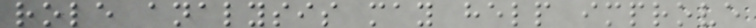role analysis may help improve
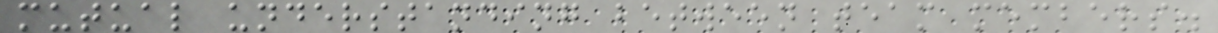mutual understanding between team members.
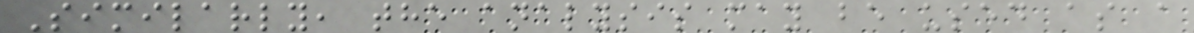Similarly, the analysis may be used as a
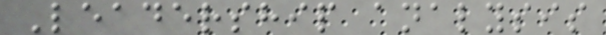Leadership analysis
